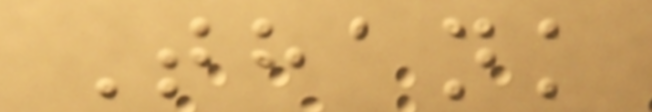Thank
